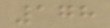178
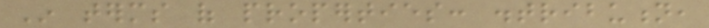In terms of properties: distribution,
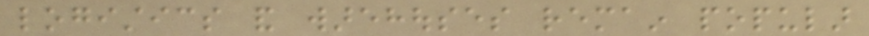logistics and warehouses remain popular
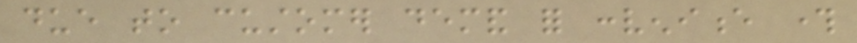due to customer demand for convenience through
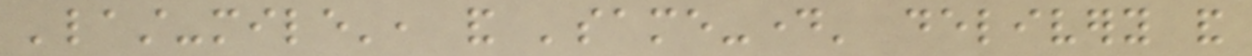'last-mile', and 'same-day' delivery and
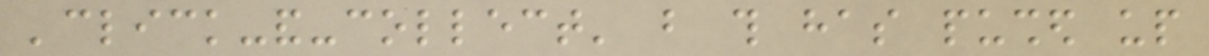'click-and-collect' but this has pushed up
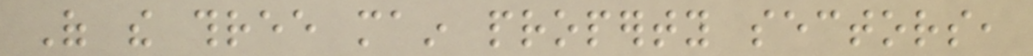Of the three main property sectors,
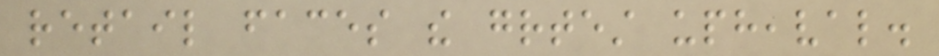retail faces the greatest upheaval.
